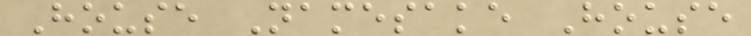House Namesake House
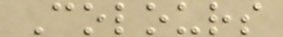Colours
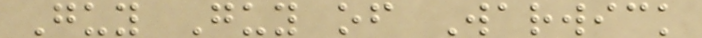Guy Guy of Warwick
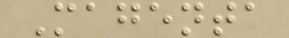Magenta
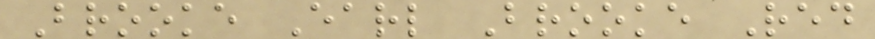Brooke Earl Brooke Red
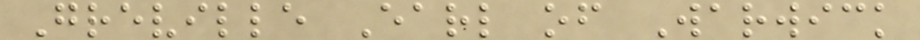Greville Earl of Warwick
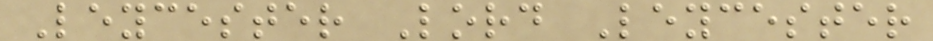Leycester Lord Leycester
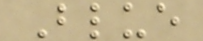Blue
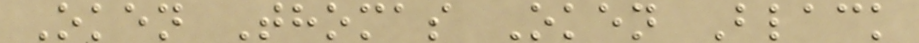Oken Thomas Oken Black
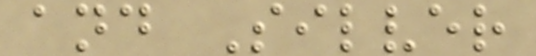and Silver
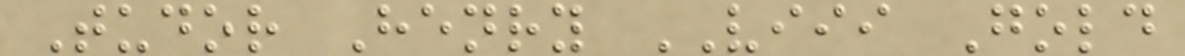Tudor Henry VIII Gold
